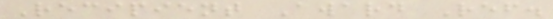Recipient Award Ref.
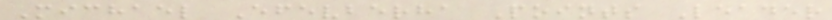Michael Efevberha Points Leader
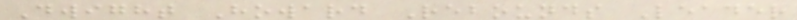Dwight Howard Rebounds Leader
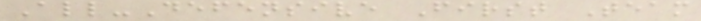All-Defensive First Team
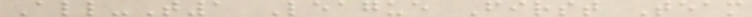All-T1 League First Team
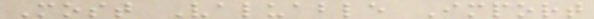Most Valuable Import
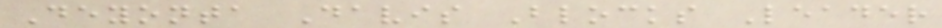Deyonta Davis Blocks Leader
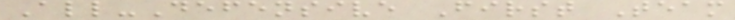All-Defensive First Team
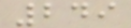249
